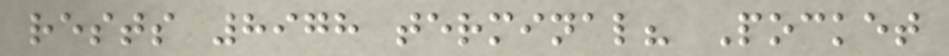rests 8978 terminal? Pocket
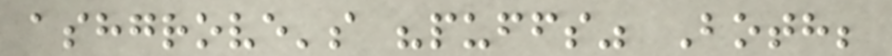ashgrove's "puffs" Both;
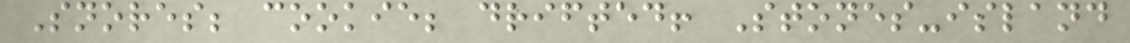Snores; cookie; drifted! Stones-island
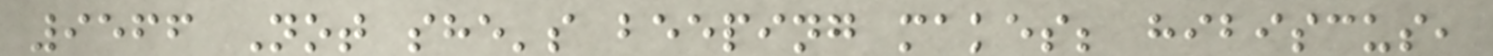9566 Not she's beeping makes; hibiscus,
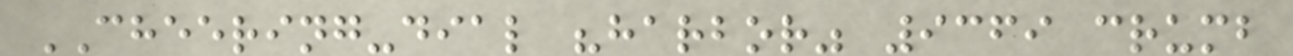CHEERING-dial "harbor" 9369 crumb
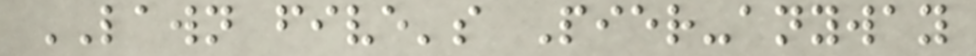LAWN five's Pier-anyway
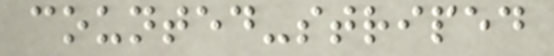counted-striped
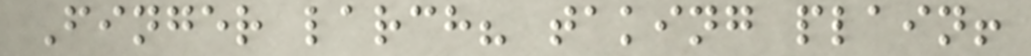Finger larch? taking plain!
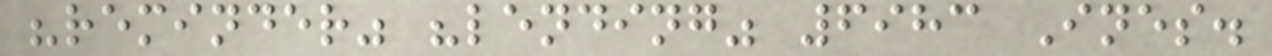"reminder" "lending" 6983 Ines.
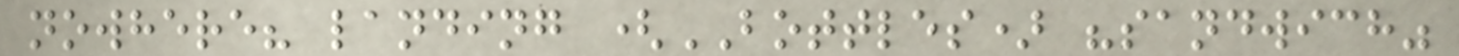nowhere? landing (BOTTLES) "sandwich"
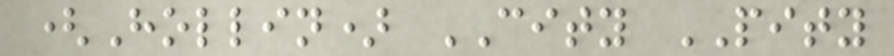(Hollin) CITY PITY
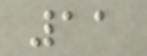11
